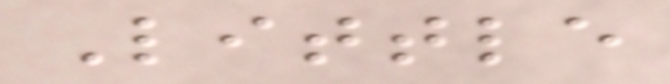Little
